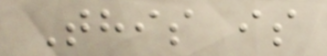This is
